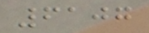6107
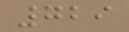729
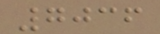7036
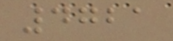4721
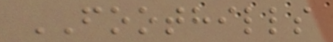FOOTHILLS
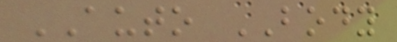AUTO BODY
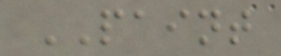PAINT
